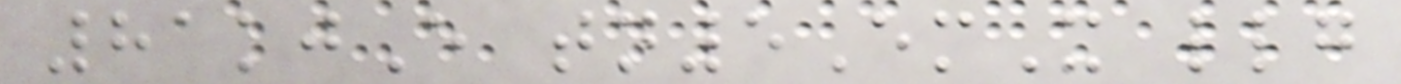81kjE tn5EmX llg
